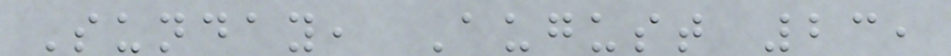Sunday, August 23,
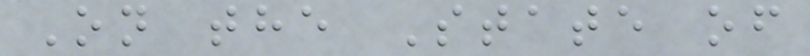On the State of
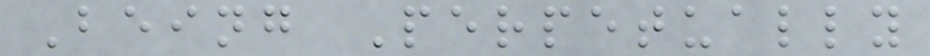Being Perpetually
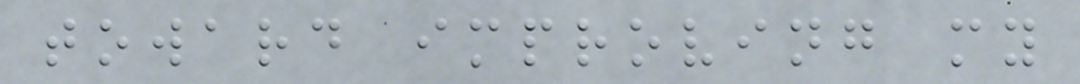toward improving my
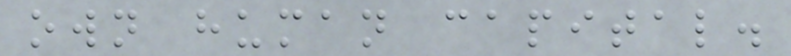own human capital.
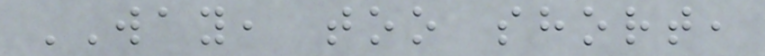WAY, too short,
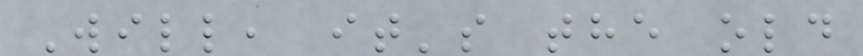Will, it's the old
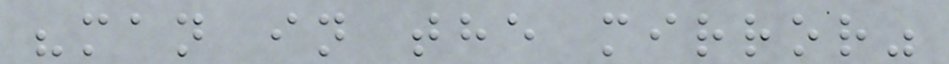"man in the mirror"
